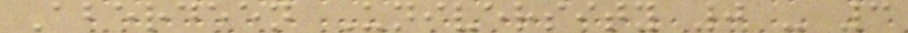Aberdeen University 0 - 3
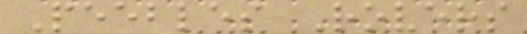Peebles Rovers
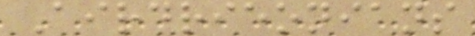Airdrieonians
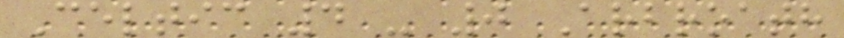Celtic 4 - 0 Arbroath
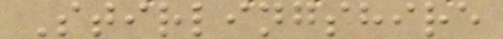Stirlingshire
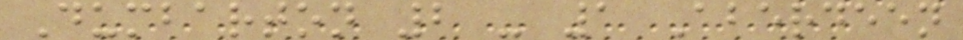Dumbarton 2 - 1 Aberdeen
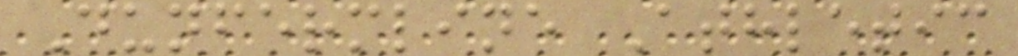Dunfermline Athletic
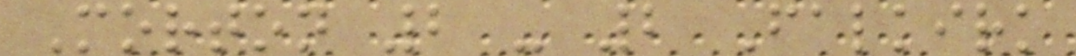Morton 2 - 2 Falkirk
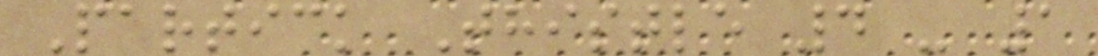Partick Thistle 4 - 1
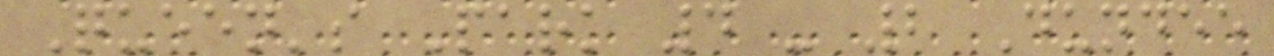Queen's Park 4 - 2 Dundee
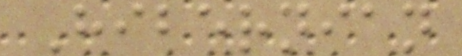Hibernian
